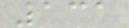131
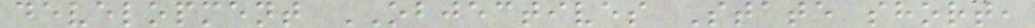development OBJECTIVES State short,
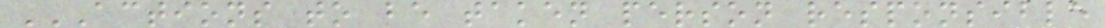ACTIONS TO BE TAKEN PERSON RESPONSIBLE
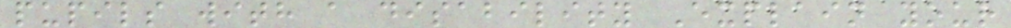pupils with a disability Explain your
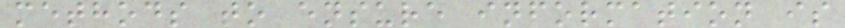methods to ensure information is
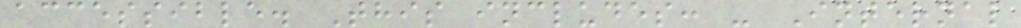accessible. This includes: - Internal
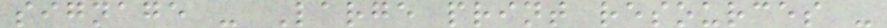signage - Large print resources -
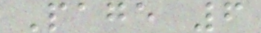Page 6
